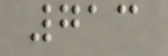713
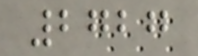2727
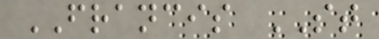FRANCIS ST
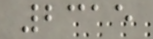2315
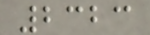2323
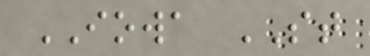IOWA ST
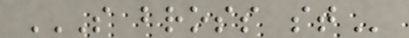S BROSS ST
